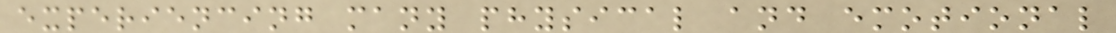experiencing many physical and emotional
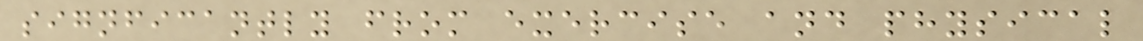signficantly from exercise and physical
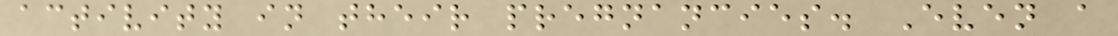activity in their pregnancies. Even a
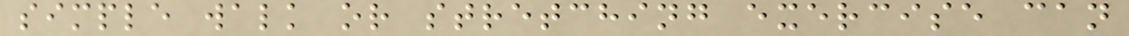simple walk or stretching exercise can
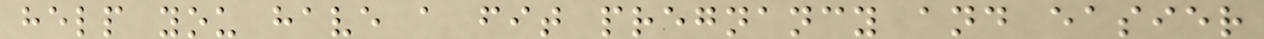help you have a fit pregnancy and easier
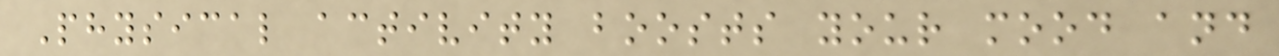Physical activity boosts your mood and
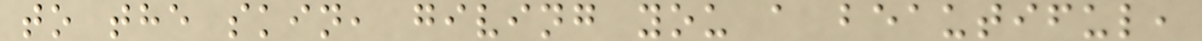to the skin, giving you a beautiful,
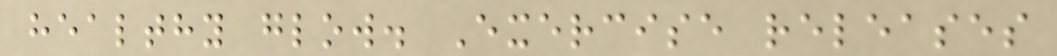healthy glow. Exercise releases
